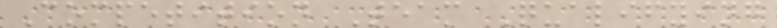Competition Team Qualifying
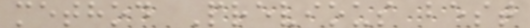method Previous best
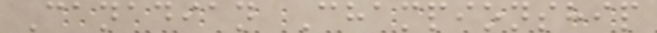Canadian Championship
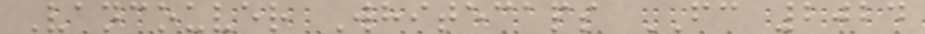Vancouver Whitecaps FC 2024
